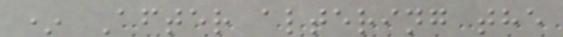* After altering the
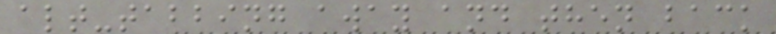alt-tabbing away and then back
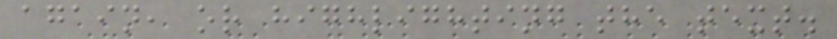again, or highlighting the text.
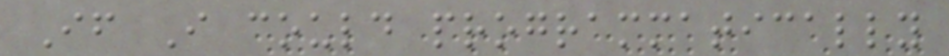If I could programmatically
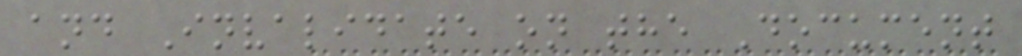and Invalidate on the Document
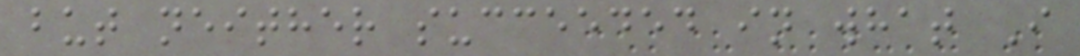but neither succeeded in what I
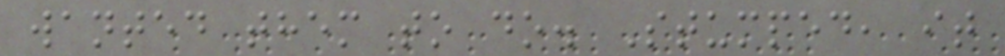wanted them to do. Stumped, it
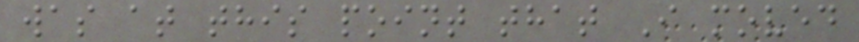was at this point that I moved
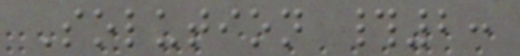Solution #2:
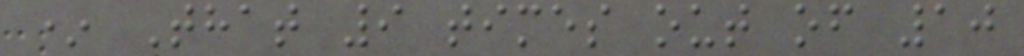* That 9 times out of 10
